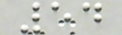54
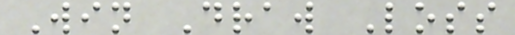Win Draw Loss
